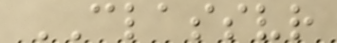CLASSVR
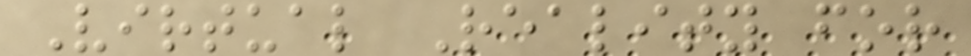Virtual Reality for
